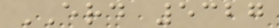ERD 5327
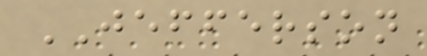JEFFERSON
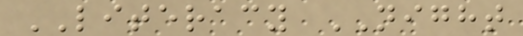LITERACY NIGHT
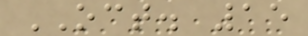OCT. 15
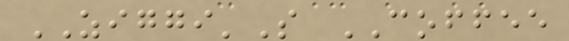ZIGGI'S COFFEE
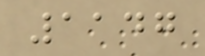1147
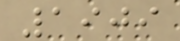1909
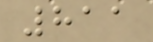811
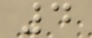4
